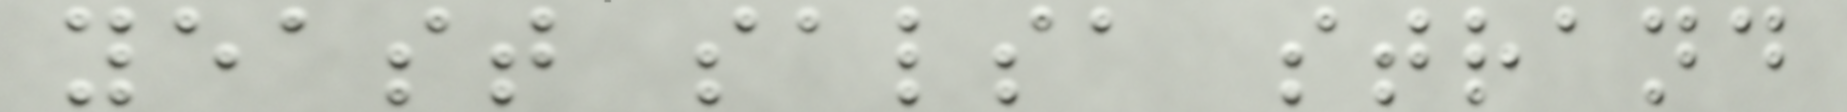yeast salsa strand
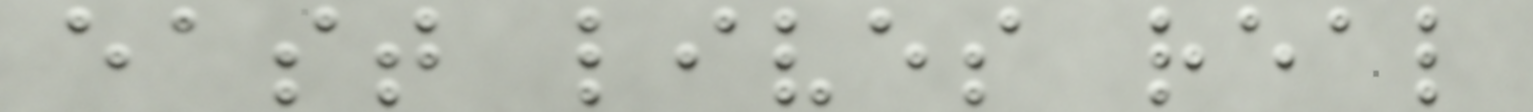east lives real
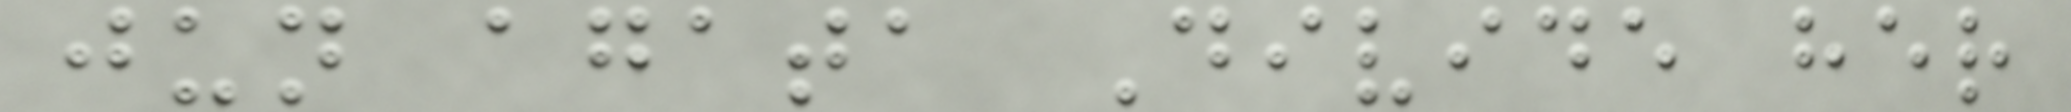jun agata Divide her
